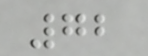72
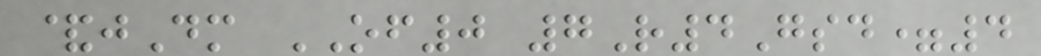&jDm OF0 7R4Gsd=4
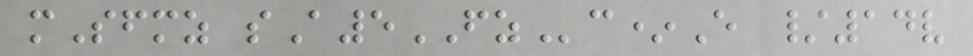mSfmz sA5FZc*E /14v
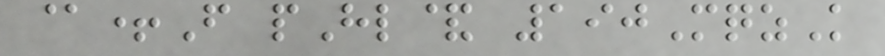@+F pHl& 190MqzK
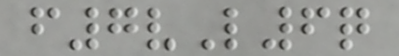f7vL6q
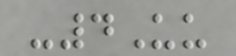-4Uu
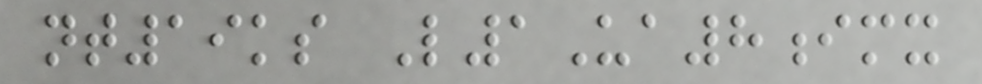nt19ks L1Ua8imx
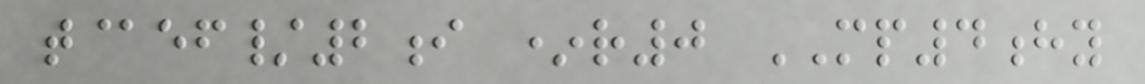t@ef/2i *r0 MP4hy
